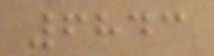6843
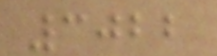3022
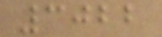3022
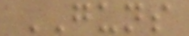GUNS
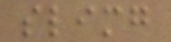slimg
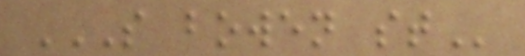S BOWEN ST
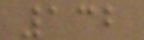132
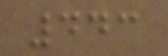443
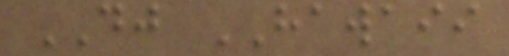DJ HAWAII
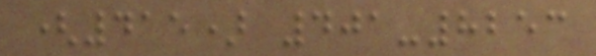(415) 401-8253
